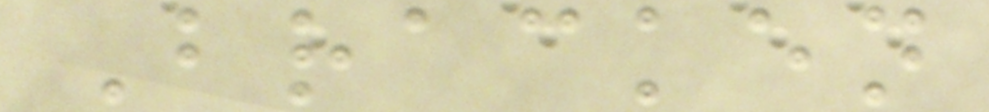Bracken
